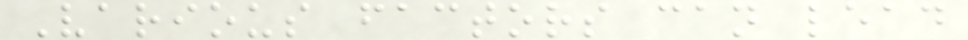Various factors can lead
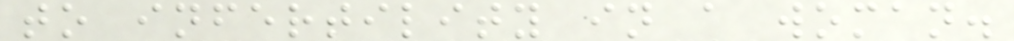to infertility in a woman.
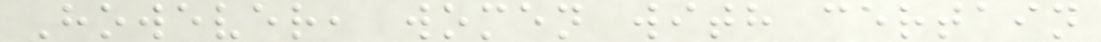However, women with certain
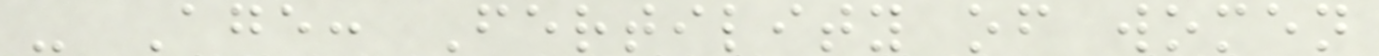- Age: Fertility of women
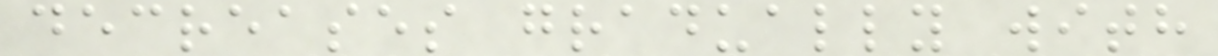decreases gradually with
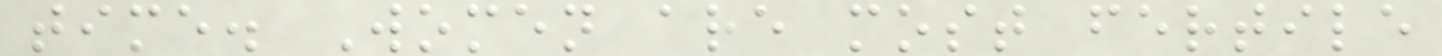time. Women are most fertile
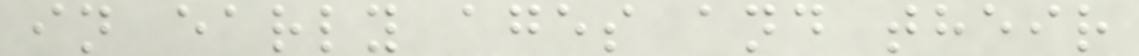in early ages and their
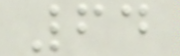64
